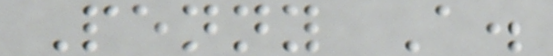Penny A.
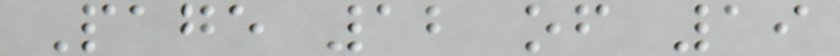Page 12 of 19
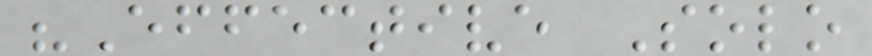"Effective Solo
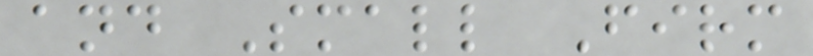and Small Firm
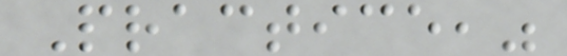Practice,"
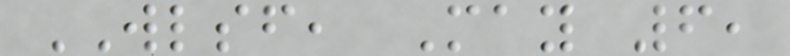WLSF, May 6,
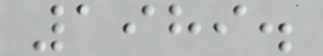1989.
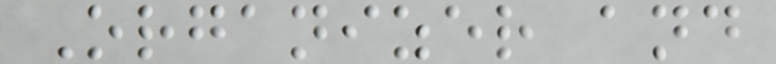Organizer and
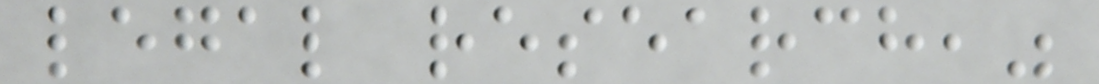legal research,"
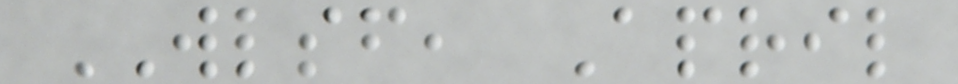WLSF, April
